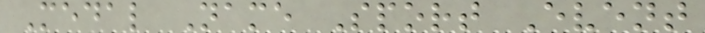Medal Name Sport Event
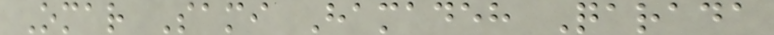Omar Sami Hamadeh Qarada
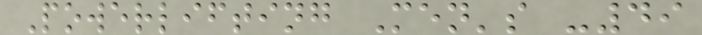Powerlifting Men's -49
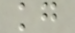kg
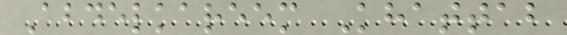Abdelkareem Khattab
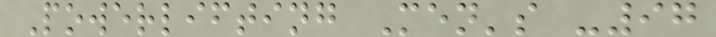Powerlifting Men's -97
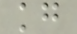kg
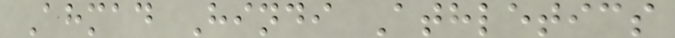Ahmad Hindi Athletics
